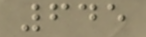645
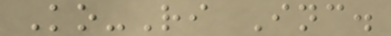Ko-Ri Inc.
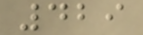429
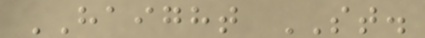HAIGHT ST.
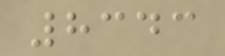8343
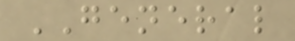GENERAL
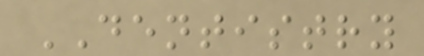DENTISTRY
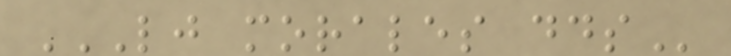LJ MORALES DDS
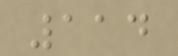114
